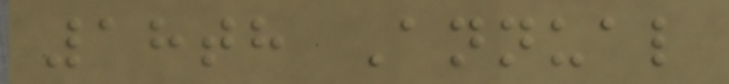18th Annual
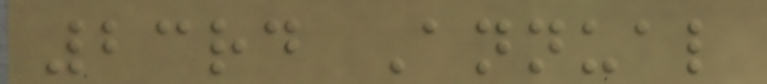23rd Annual
